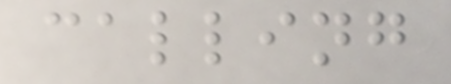calling
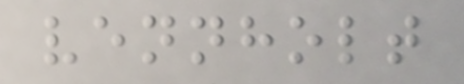vennholt
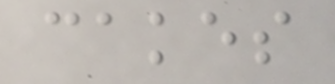cakes
